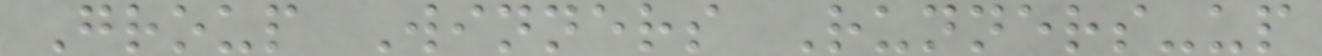Group Winners Runners-up
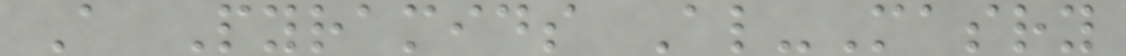A Pyramids Al-Masry
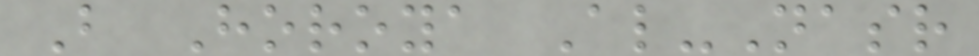B Horoya Al-Nasr
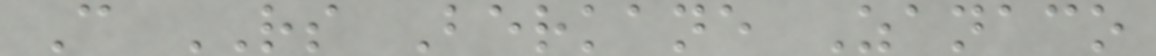C RS Berkane Zanaco
